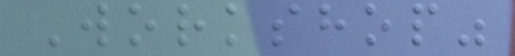Workshop"
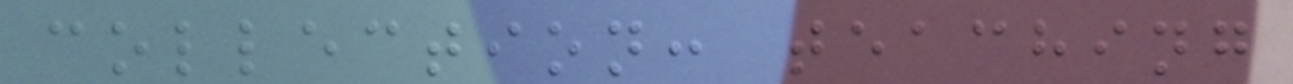collection: teaching
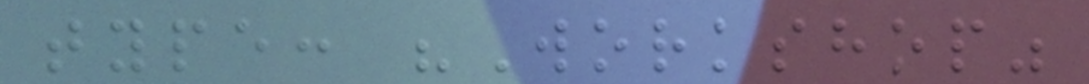type: "Workshop"
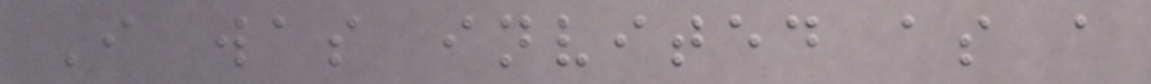I was invited as a
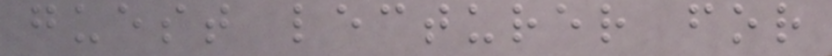guest lecturer for
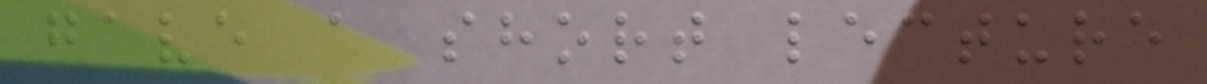gave a short lecture
